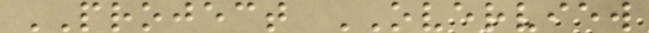PROJECT OVERVIEW
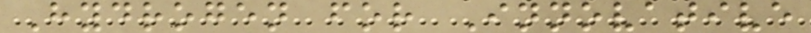Hydrogen for Innovative
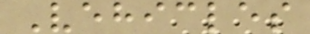Vehicles
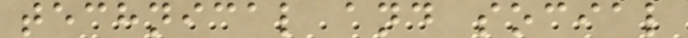technical and social
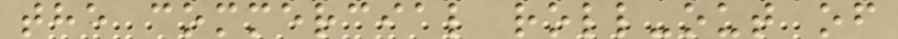the commercial roll-out of
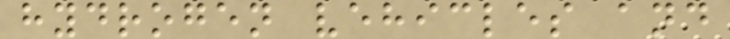hydrogen vehicles and
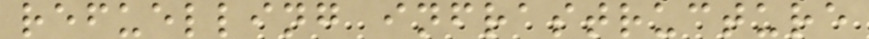refuelling infrastructure
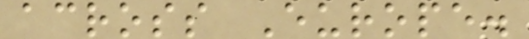across Europe.
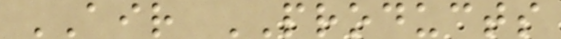AIR PRODUCTS
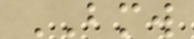BMW
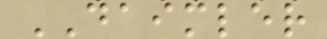DAIMLER
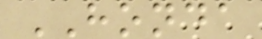HONDA
